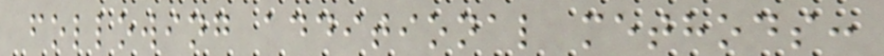following additional methods:
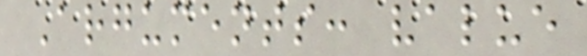Arguments: value
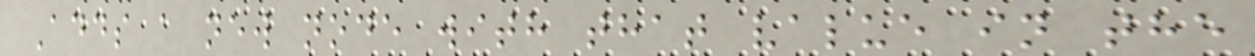Adds a new node with that value in the
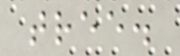tree.
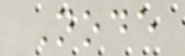Node
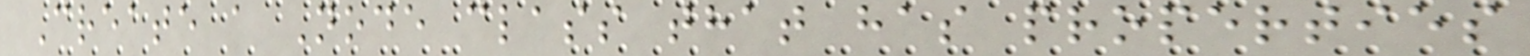Create a Node class that has properties
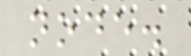node.
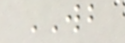WB
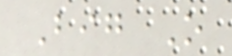Big O
